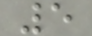5
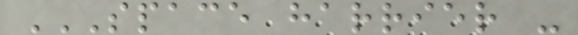SPACE HARRIER -
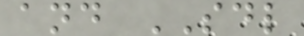and SDL
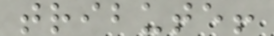tribute!
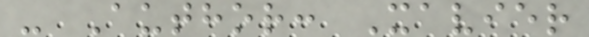- Author: Xavier
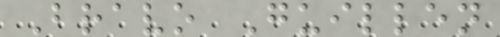Bravo Guillen
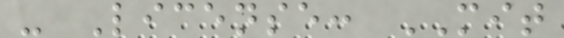- License: MIT
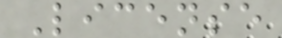License
